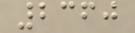2360
